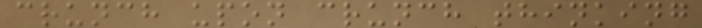crunch upon crunch thinking
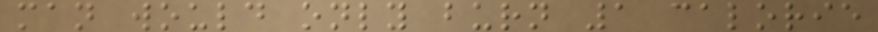man would only burn 1 calorie
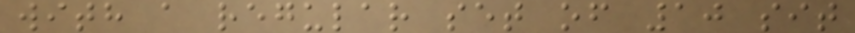with a regular set of 10 sit
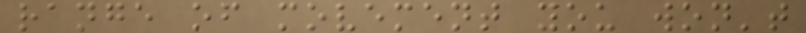range of movement you won't
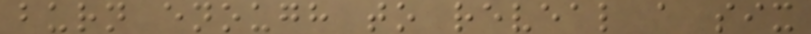burn enough to reveal a six
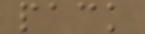pack
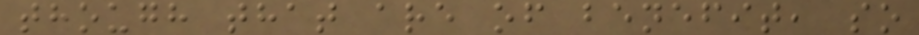though that are of benefit, so
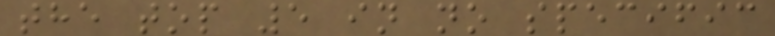the top 5 in no specific
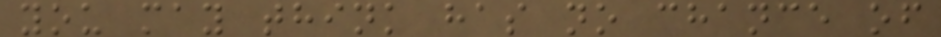you may think has no chance of
